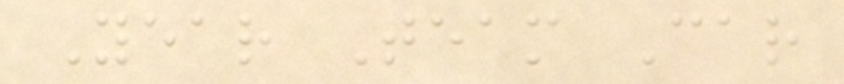Year Team Car
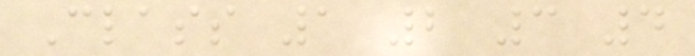Class 1 2 3 4
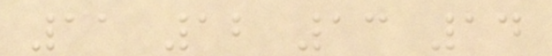11 12 13 14
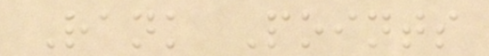Rank Points
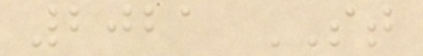2021 ST
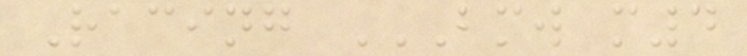Racing BMW M4
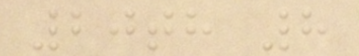20th 8
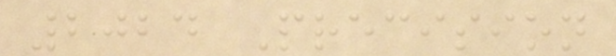2024 Precision
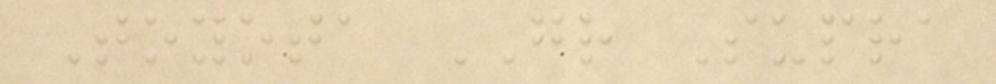Toyota GR Supra
